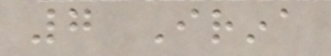7 Irina
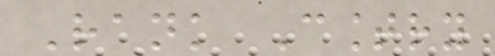Rank Country
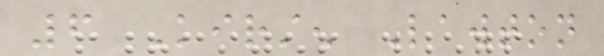6 Kirsten Lawton
